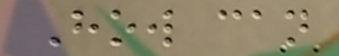How can
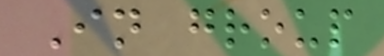In group
